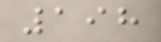198
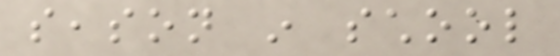season in school
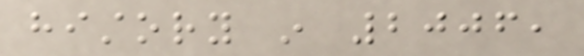history in 2006,
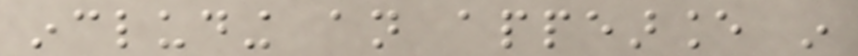including an appearance in
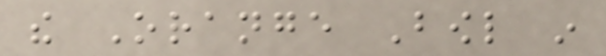the Orange Bowl in
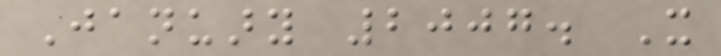January 2007. It
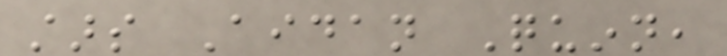stars Aidan Quinn,
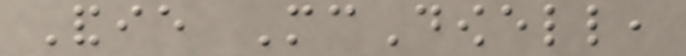Andie McDowell,
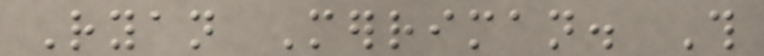Ryan Merriman. This
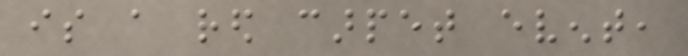is a red carpet event,
